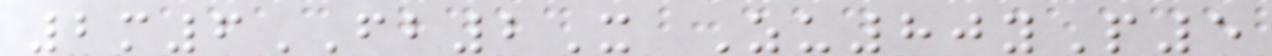2m6FB2X Zu80yP5
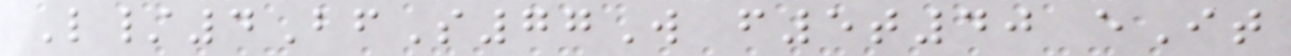L/4BfS77W f5t40 eIt
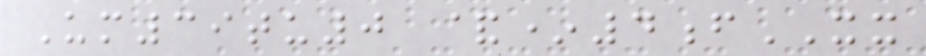Um39tu0 &*4fXX
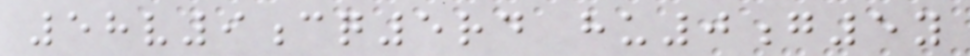58v9cq5rd hu0g5y
